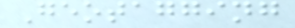Geotagging
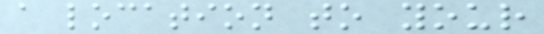a location to your
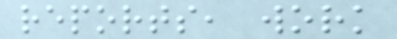reports, work
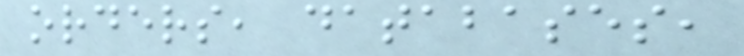orders, databases,
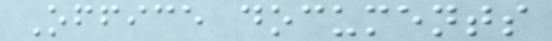Office documents
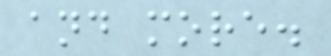and more.
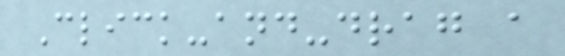Click-and-drag a
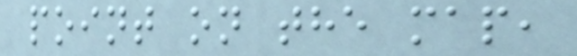point on the map,
